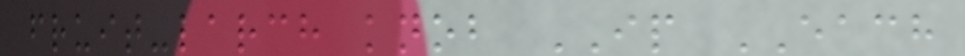fruit-larch knob IP EACH
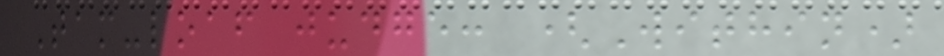Tam-loaf judge: (Within)
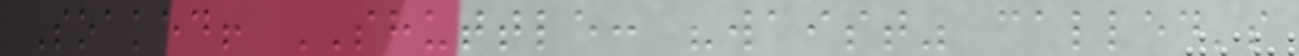Soaked! SHUTTLE: "waist" called's
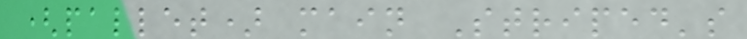(pallet) main Striped's
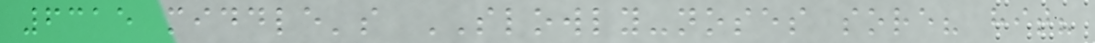6315 middle's SLOWLY-noses sore? hit?
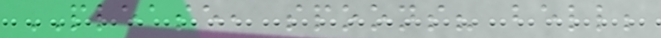PLEASE, spoons? bell;
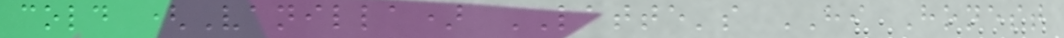cold (Vanilla) LATTE's HI Honest
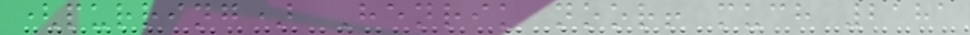(purring) Henrik noor! much 2181
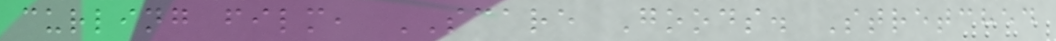curling film, SCARE Goods. Stretched
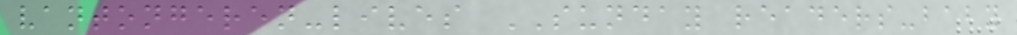vantongeren-lives SUNDAY readers-baby
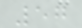57
